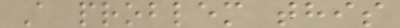A problem this
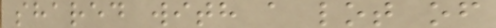shared with a lot of
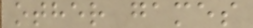other games
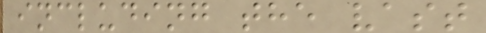including the vast
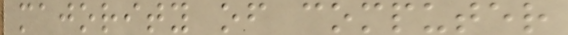majority of computer
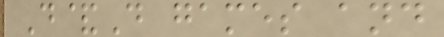D&D games and
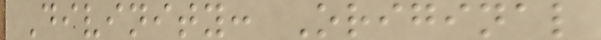Divinity: Original
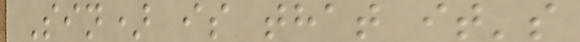Sin) is that it's
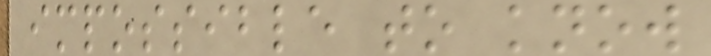impossible to know
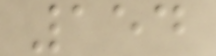154
